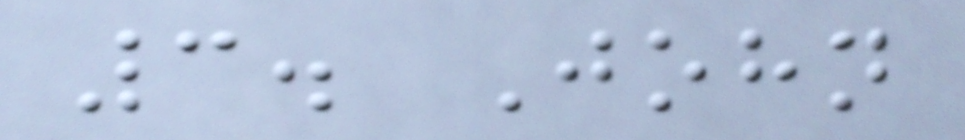3. John
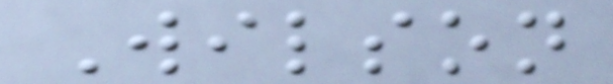Wilson
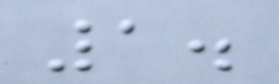1.
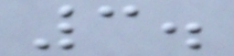3.
